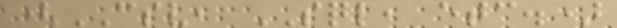(CSV, SQL, etc.)
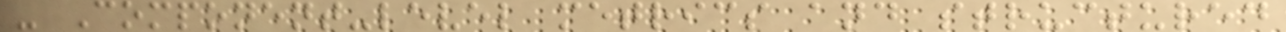- Component-level metrics and structured
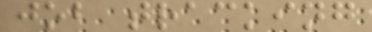job tracking
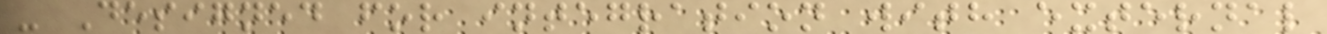- Designed for integration with external
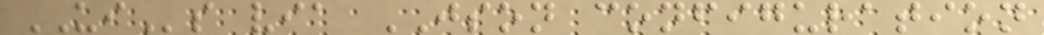UIs via JSON configuration
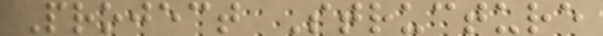Project Structure
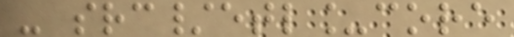- src/etl_core
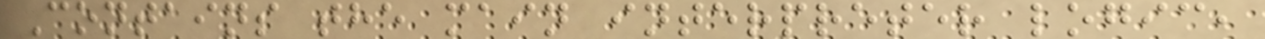Contains the main interpreter logic,
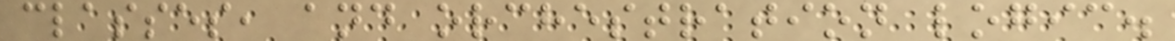classes, and orchestration logic.
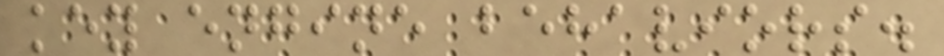key engine behaviors.
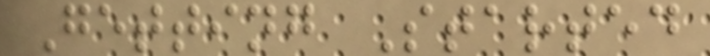Getting Started
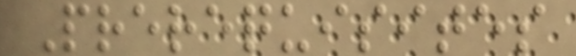Prerequisites
